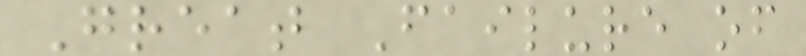Great Failure of
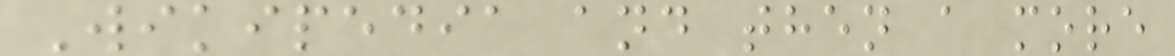Wikipedia and then a more
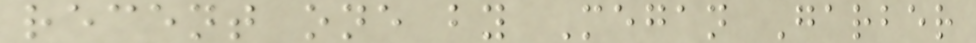recent one by Megan Garber
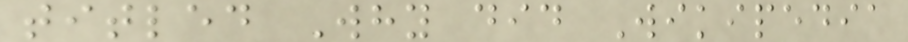titled Why did Wikipedia
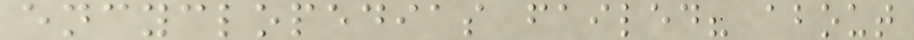encyclopedias failed? about
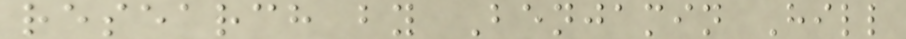research by Benjamin Hill
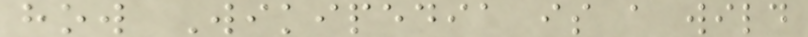how Wikipedia is a wild
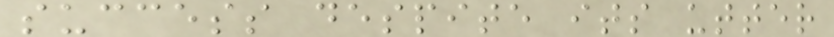success despite its utter
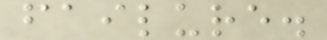failure.
